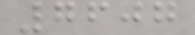7607
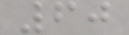60
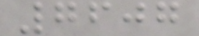7607
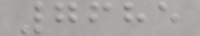7685
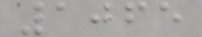1065
